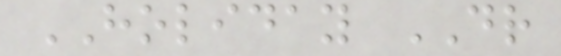HOLIDAY DR
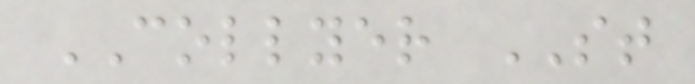COLLYER ST
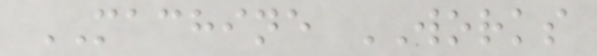MACHINE WORKS
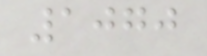1070
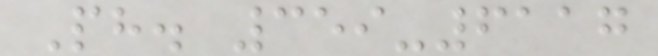Ph. 359-6117
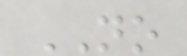NO
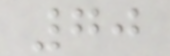70
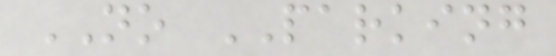NO PARKING
